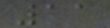11
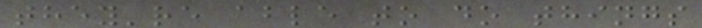they're able to do things
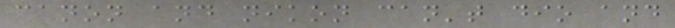canon and nikon can't dio and
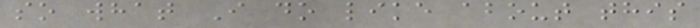so what I do like about this
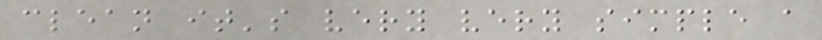clean it's very very simple a
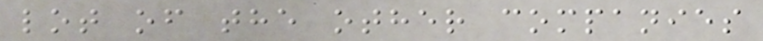lot of the other companies
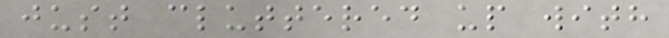just cluttered up with
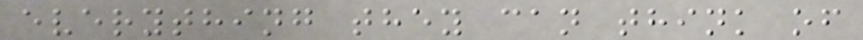everything they can think of
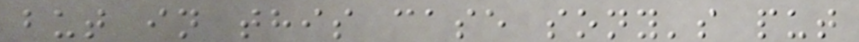but in this case sony's put
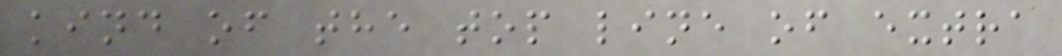kind of the top line of extra
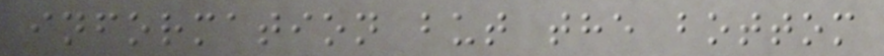information but the bottom
